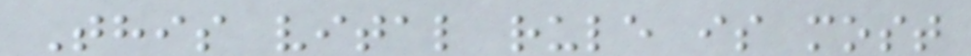This vital rule is most
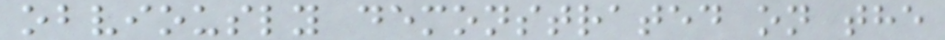obviously demonstrated on the
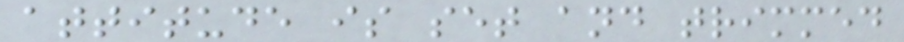attitude is set and trimmed
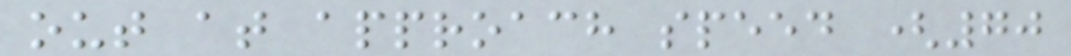out at approach speed (70
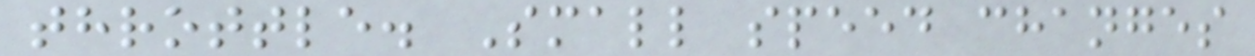throttle. Small speed changes
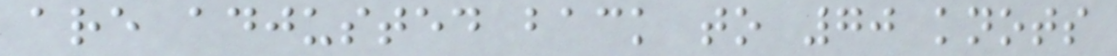are adjusted back to 70 knots
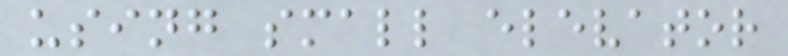using small elevator
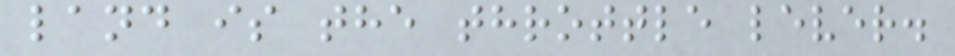land is the throttle lever.
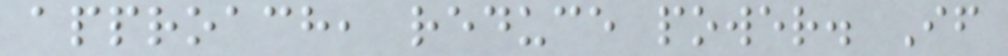approach, reduce power. If
